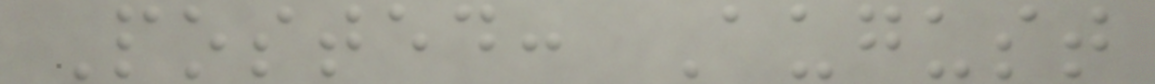Posted: August
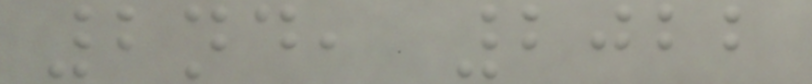2nd, 2022
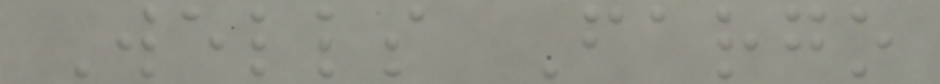Wells Fargo
